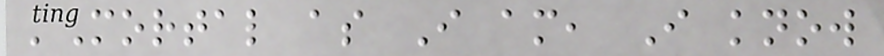'Mortal as I am, I know
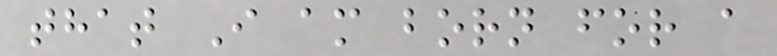that I am born for a
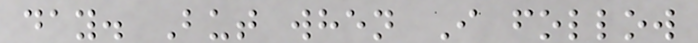day. But when I follow
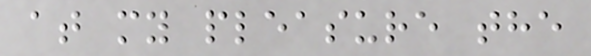at my pleasure the
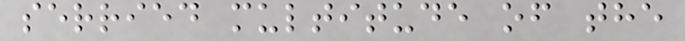serried multitude of the
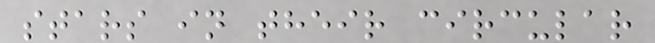stars in their circular
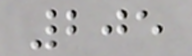205
